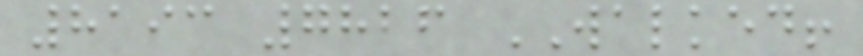8193 7826 WALKED!
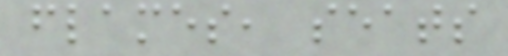flames, seats
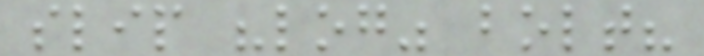slip "log" bolt?
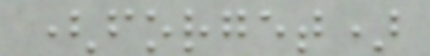(forget)
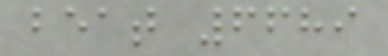beat 6689
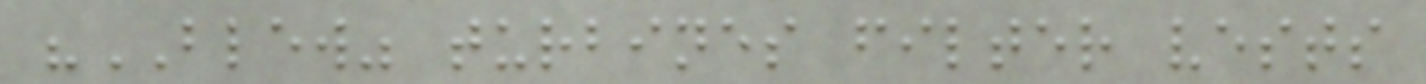"BLEW" turbines filter vests
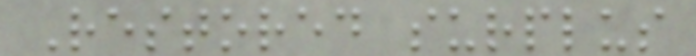Restored surplus
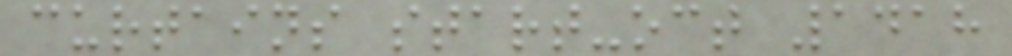curtains start-oct 1418
